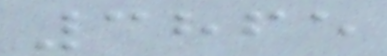3865
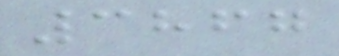3867
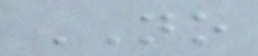NO
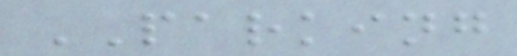PARKING
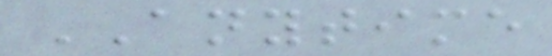ANYTIME
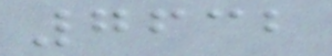7632
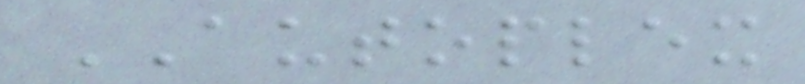AUTOPLEX
